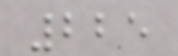225
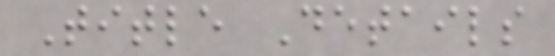Title Details
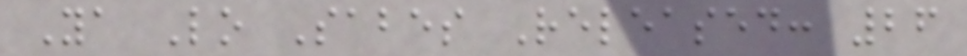Ya Lo Sabes Released: 26
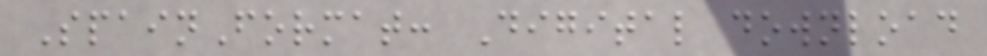SpainFormat: Digital download
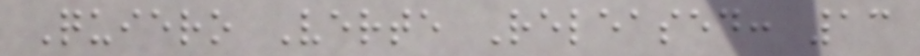Quiero Verte Released: 13
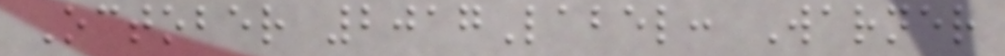October 2017Label: Warner
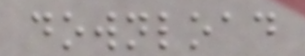download
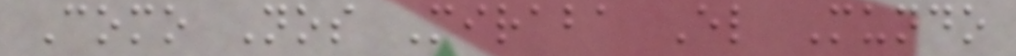Como Nos Miraba El Mundo
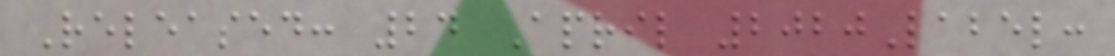Released: 24 April 2020Label:
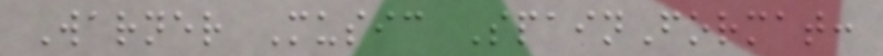Warner Music SpainFormat:
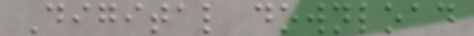Digital download
